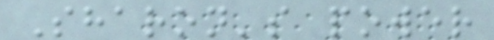Sharon's power
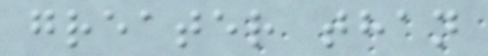greater than
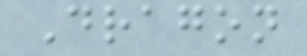Dragon
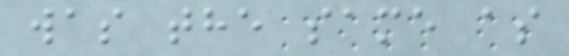was the same as
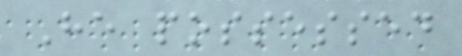He possessed
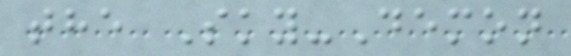the Sky-Demon
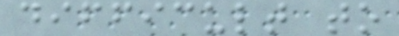difficult to
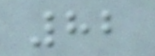82
